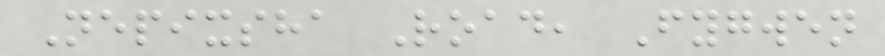Nepixsha Road, Fygwen
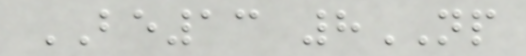BE13 8NP
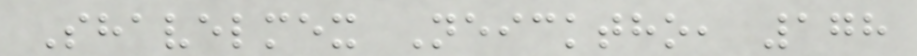Shavelmex Neicktho, 178
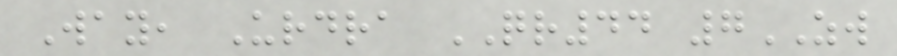Way, Urdra QR44 7ZW
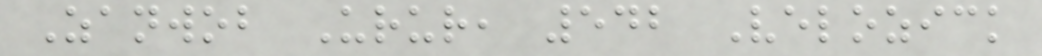Zanwob Urur, 542 Velozick
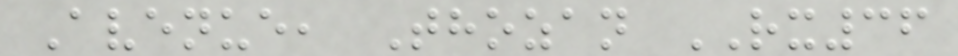Avenue, Thozan RX36
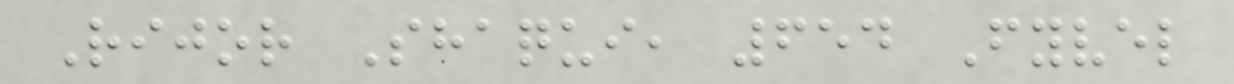Rijor Shaqui, 654 Fyvel
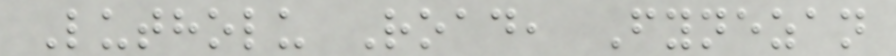Lutholu Road, Fynezan
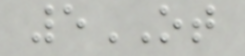5OT
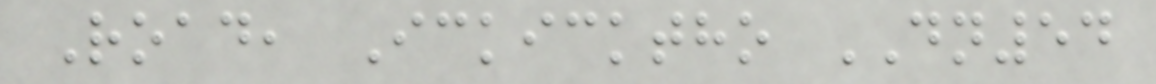Road, Ickicktho DN54
